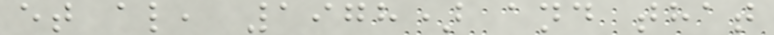et al, 1978) and that
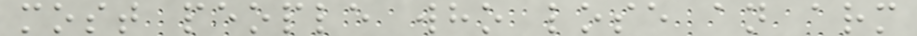most people who lose an arm
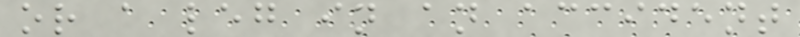or a leg in an accident
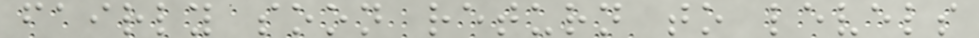fairly soon return to levels
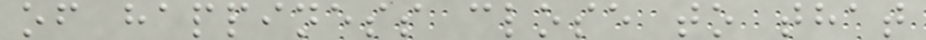of happiness close to that
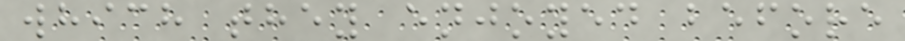which they enjoyed before
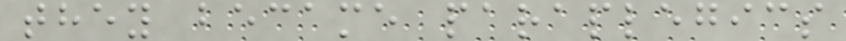they became paraplegics
